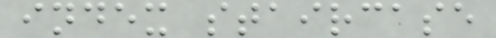index staircase
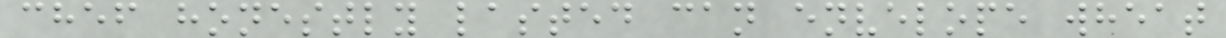chef honestly lasted can envelope wheat
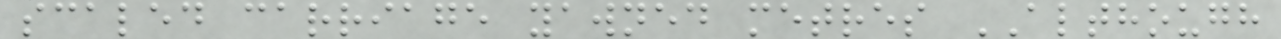scaled carriage yawned metres ALTHOUGH
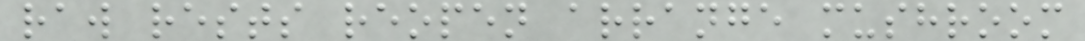raw rests reopen arrange mushroom
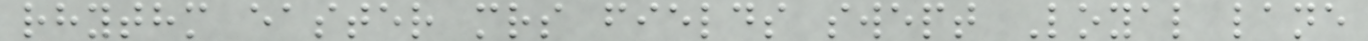rhythm easter mrs fields swept Loyal lane
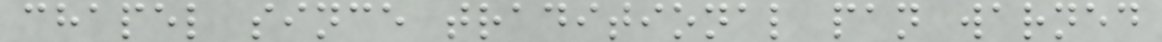chapel since traditional pan warned
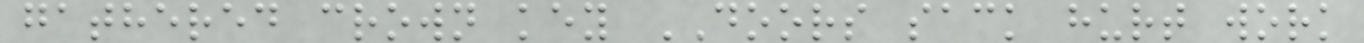gathered crown key DOORS sack hurt work
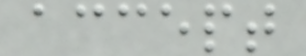accept
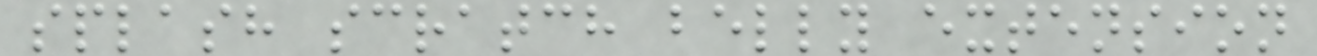splash scratch belly extension
